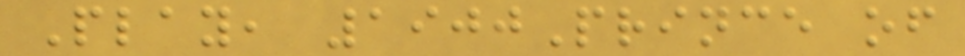Play, 1900Prince of
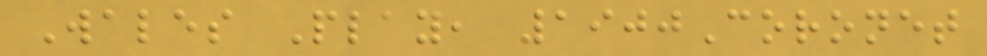Wales Play, 1900Coronet
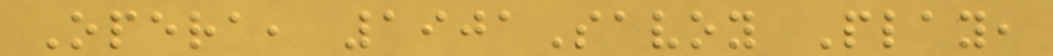Opera, 1901Savoy Play,
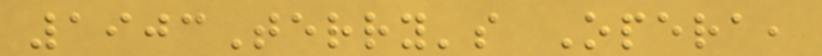1903Terry's Opera,
